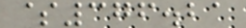$376.21
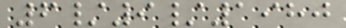6/9/1980
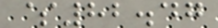$82.47
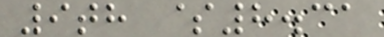9th $8.31
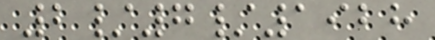2/7/1928
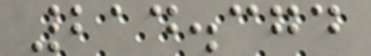214.374
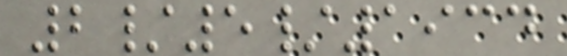2/5/1934
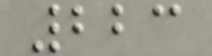223
